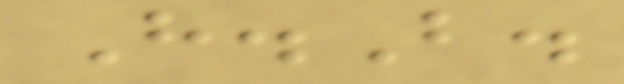H.B.
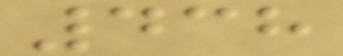438
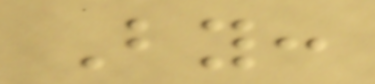By:
